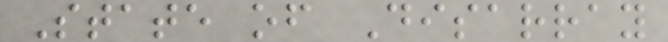State of Disarray
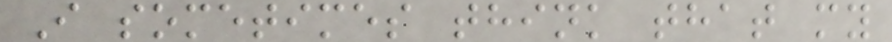I sometimes think that my
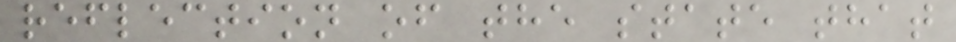reflection of the state that
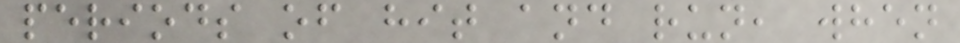periods of hit and run, when
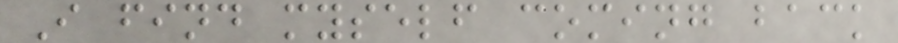I find myself coming back
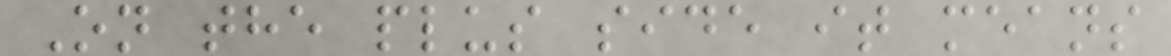On the plus side it means
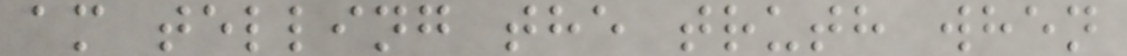am telling the truth when
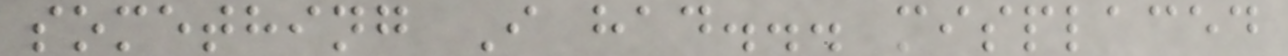something I had... misplaced
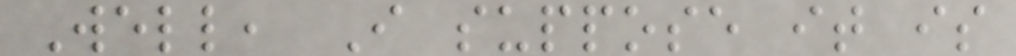Well, I suppose it is
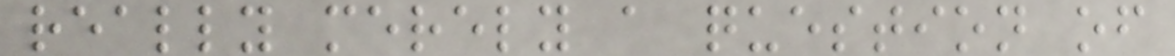really merely a question of
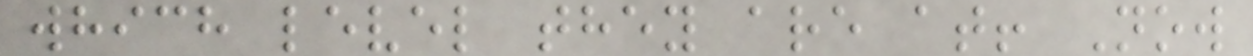which level they are at! Now
